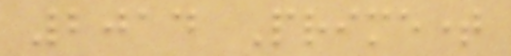2014 Primetime
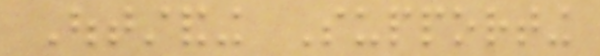Outstanding Supporting
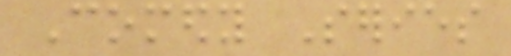Comedy Series
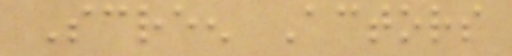Screen Actors
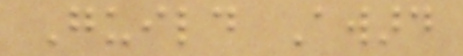Guild Award
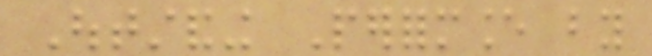Outstanding Performance by
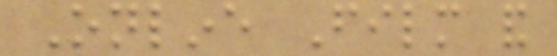Online Film and
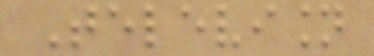Television
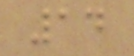14
